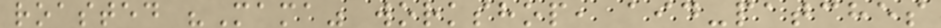roasted "Mama" workshop, aid-patches
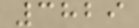3829
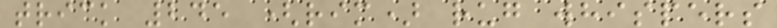trick 245 (rim) rug whispers
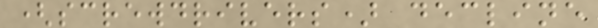(screwdrivers) decline
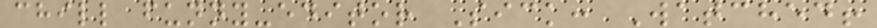chill funny-editor Sick: Watched!
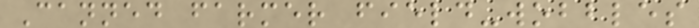Canned farmer field-wobbles
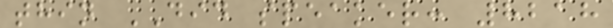thin DID speaker: 8218
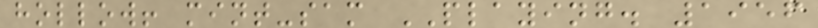hollow! mint-sam PLAYING. 1956
